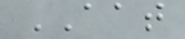AAT
